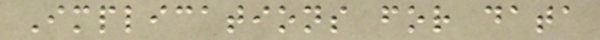Implications for data
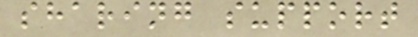sharing support
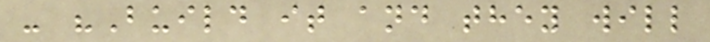- "Build it and they will
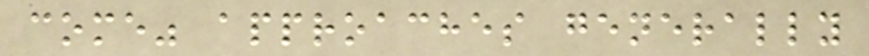come" approaches generally
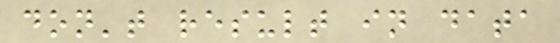don't result in data
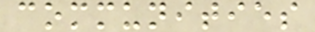communities
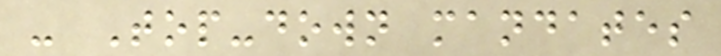- Top-down mandates
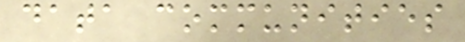data communities
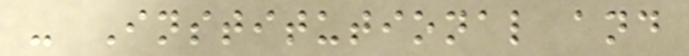- Institutional and
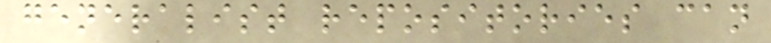generalist repositories can
